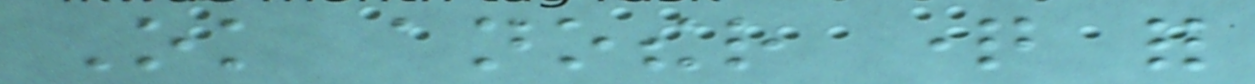Ok another question for
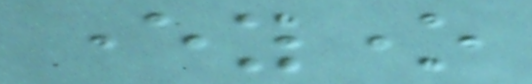everyone
